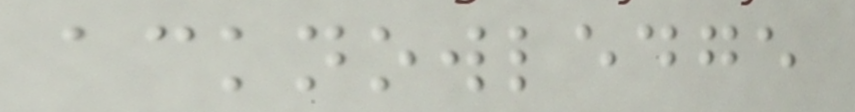acknowledge
